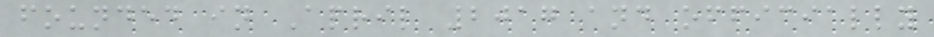founded in April 2017 and officially
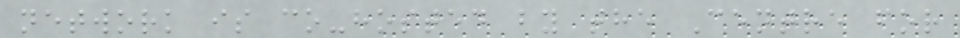network is co-hosted by the Centre for
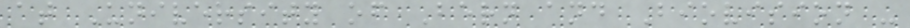at University of Bern and Biovision -
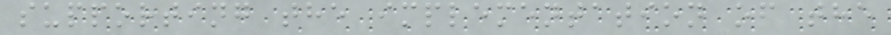supporting the implementation of the
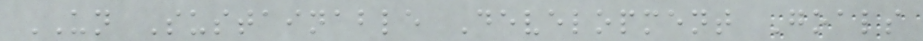UN Sustainable Development Goals
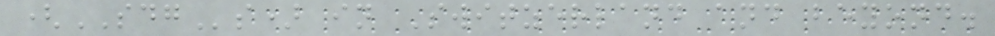(SDGs) in Switzerland and beyond.
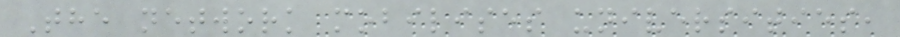The network mobilises universities,
